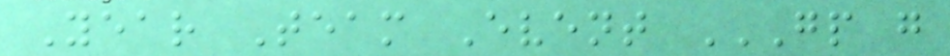Year Team Event GP G
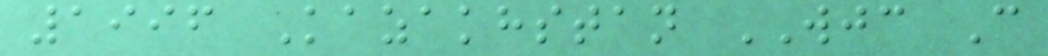1996 Kazakhstan WJC C
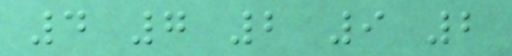4 7 2 9 2
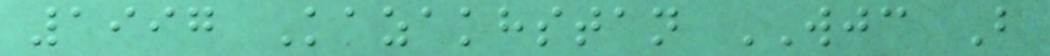1997 Kazakhstan WJC B
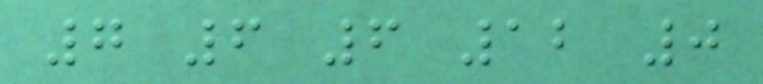7 6 6 12 0
